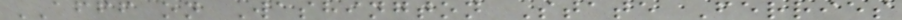AFFF on Washington State Ferries
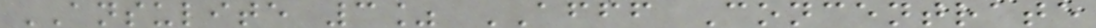ANSULITE 3% AFFF Concentrate
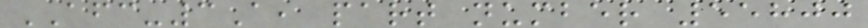AFC-3A, part number 55800
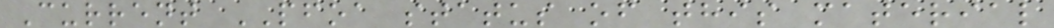Current PFOA status of this material
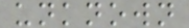unknown
